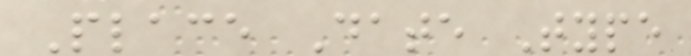Place Date Type
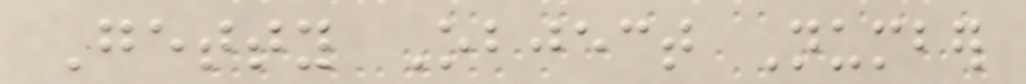Getty Object Number
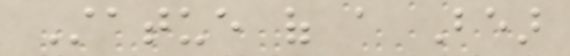Statue of a Bear
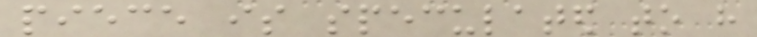piece is speculated to have
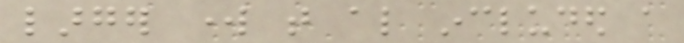larger work that also included a
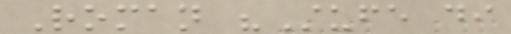Roman "Stufe di
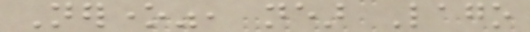Nerone", near Lago
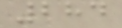284
